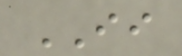II
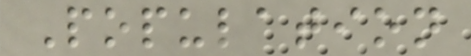Population
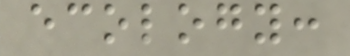ecology:
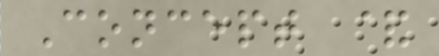Concept &
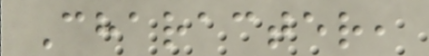Character,
